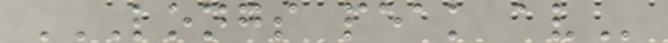LONGS PEAK AV
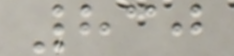830
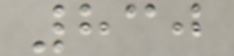830
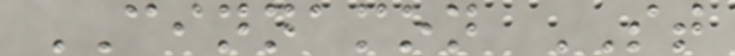CINNAMON ST
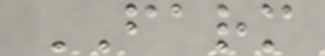FARM
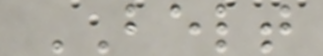BELT
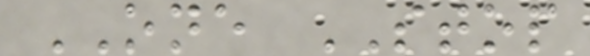ONE STOP
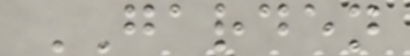GARDEN
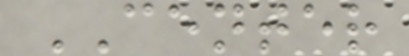CENTER
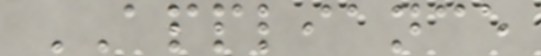APPLIANCE
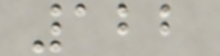122
